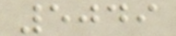5049
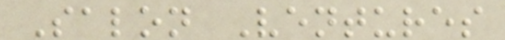Salon Ventures
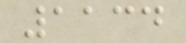1134
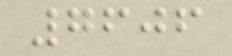7606
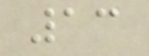13
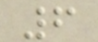6
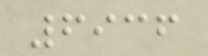6936
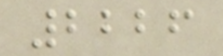2226
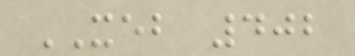XEB 402
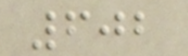602
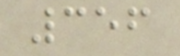356
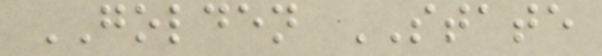GOLDEN STATE
